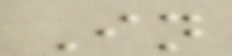In
